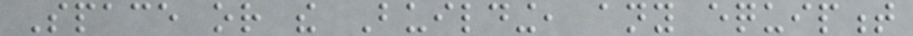Space or the Building, any equipment
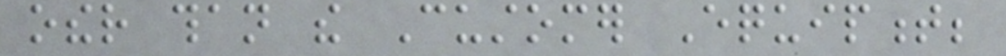other than the Customer Equipment;
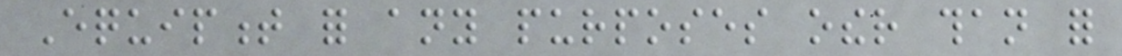Equipment for any purposes other than for
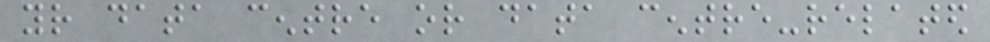your data centre or data centre-related
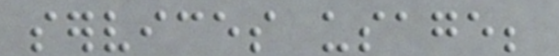services usage;
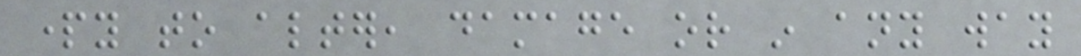party to alter, damage or in any way
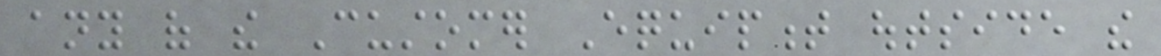any of the Customer Equipment outside the
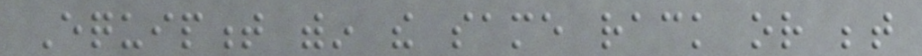Equipment within the same rack or between
